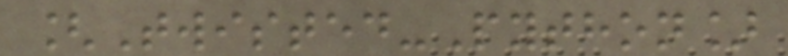[Twisted-Python]
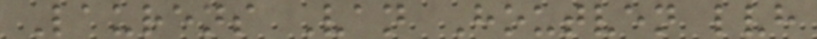Laurens Van Houtven lvh
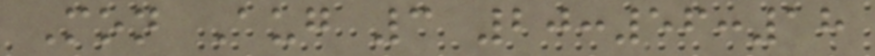Mon Aug 3 20:56:18
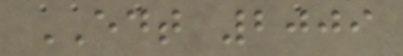EDT 2009
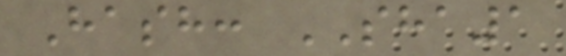Hash: SHA1
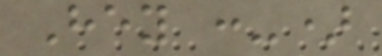Hey :-)
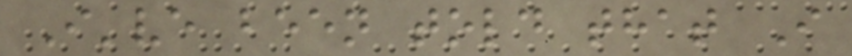I've been told that I
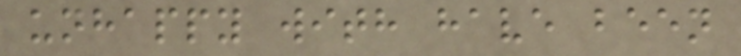unhappy with have been
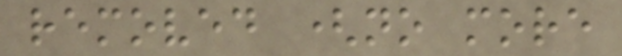removed (no more
